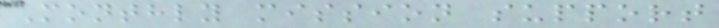Monthly mission support
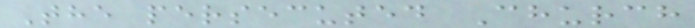The persecuted Church
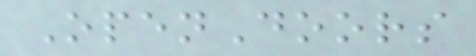OpenDoors
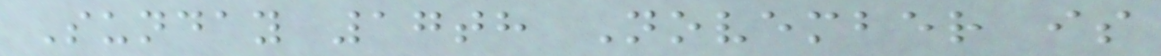Sunday 17th November is
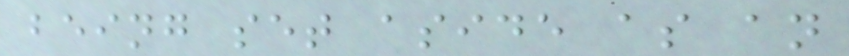being set aside as an
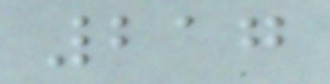217
